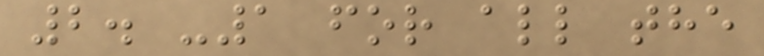2. -1 for all the
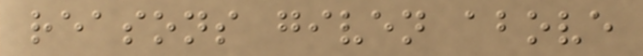reasons given above
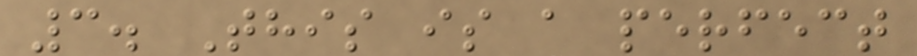3. This is a perfect
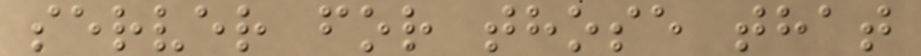server for those that
